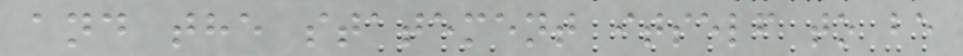and the statement itself to be
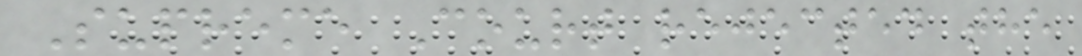Supreme Court rejected the
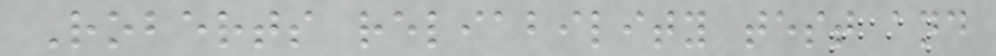Roberts reliability test and
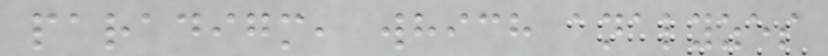paradigm, which analyzes
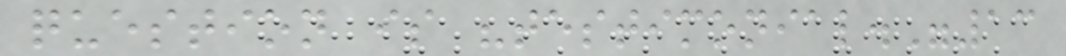question is "testimonial."13
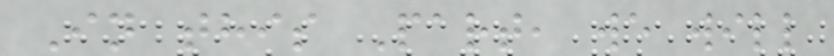In this Part, we will
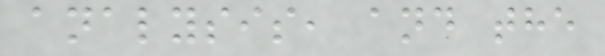analysis, and the
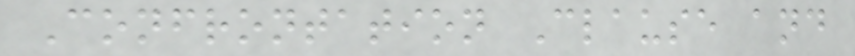Confrontation Clause and
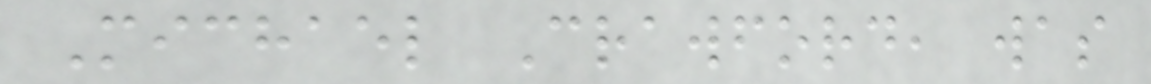Michael Crawford, was
